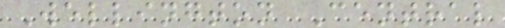Wellington Central
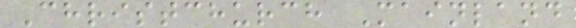Christchurch Mainland
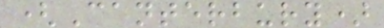(Canterbury)
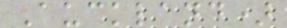Auckland)
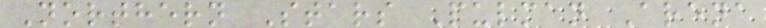Northern Stars Pulman Arena
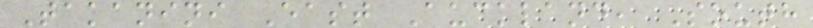Takanini East Auckland, South
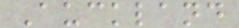Auckland
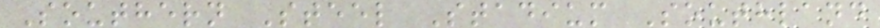Southern Steel Stadium Southland
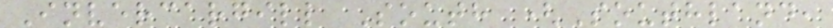Invercargill South (Southland,
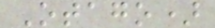Otago)
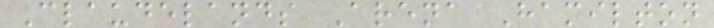Claudelands Arena Hamilton
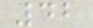42
